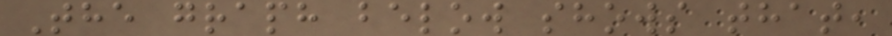The graph below shows that,
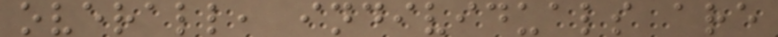overall, individuals are
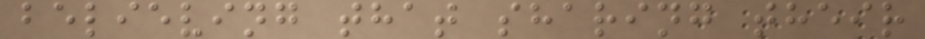believing that sharing their
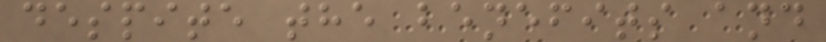despite the benefits and
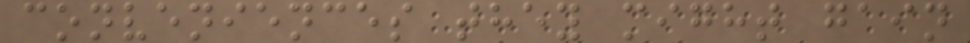conveniences they might gain
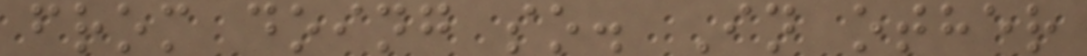from doing so. In other
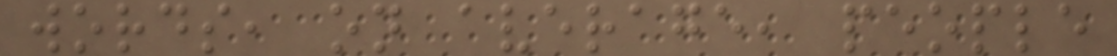words, on average, people
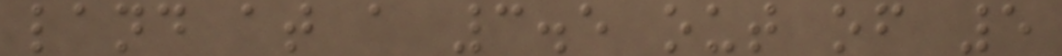land at a 3.5 out of 5
